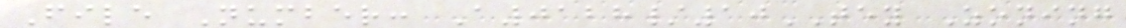File Number: A0128/10TEY Zoning
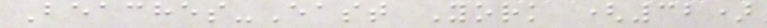Beaches-East York (32)
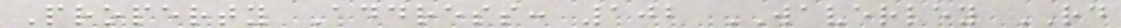Property Address: 102 WAVERLEY RD
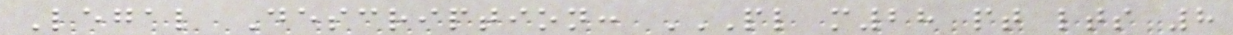Legal Description: PL M28 PT LTS 8
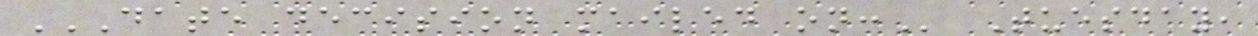DATE DECISION MAILED ON: Tuesday,
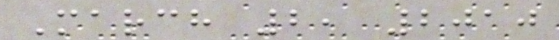March 2, 2010
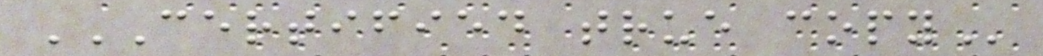CERTIFIED TRUE COPY
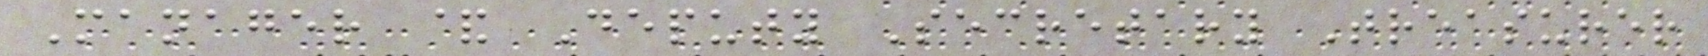Manager & Deputy Secretary Treasurer
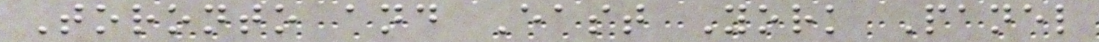Toronto and East York Panel
